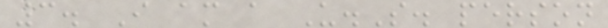3. I am a U.S. person
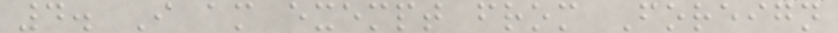4. I am exempt from Foreign
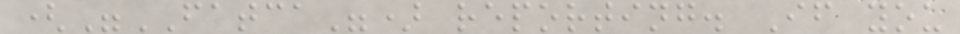("FATCA") reporting. If you
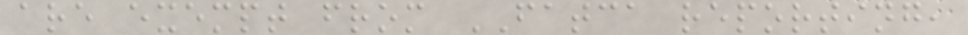are exempt from FATCA reporting,
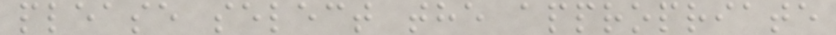please select the appropriate
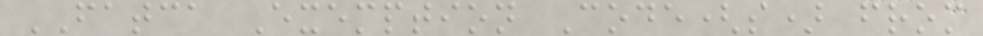FATCA Exemption Code(s) from
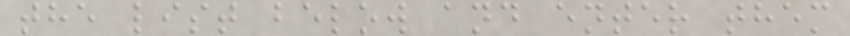the list below and enter them
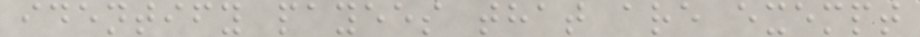identify payees that are exempt
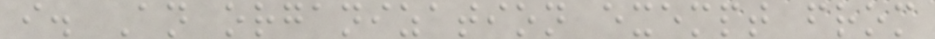i. An organization exempt from
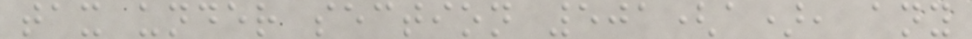tax under section 501(a), any
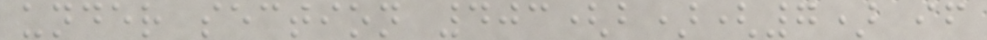under section 403(b)(7) if
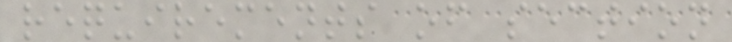requirements of section
